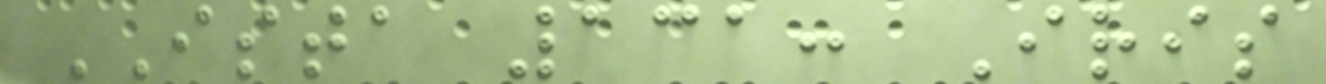ISTA 131: Iris
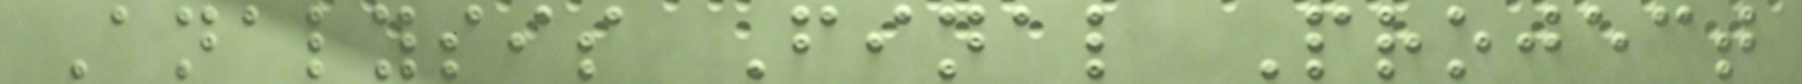Analysis Final Project
